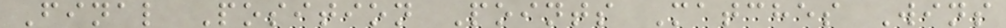Final Position Points Matches Wins
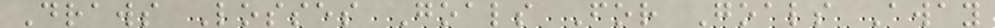Draws Losses Goals For Goals Away
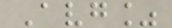Avg%
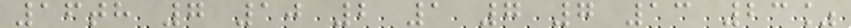16th 7 10 2 1 7 7 13 23%
